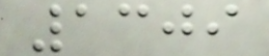1309
